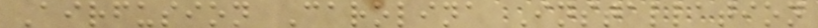Airfusion Carolina Installation
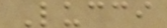Lucci
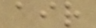air
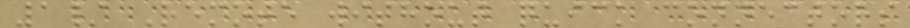1/ Remote without quick connectors
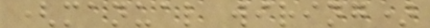(manual wiring)
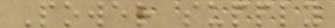Power supply
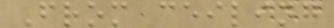From ceiling
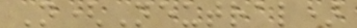N(Neutral)
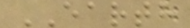EARTH
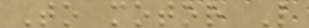To motor L
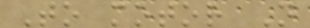To motor N
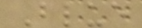Blue
